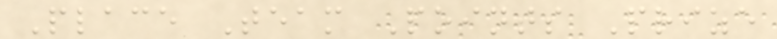Place Team Points Prize
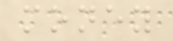money
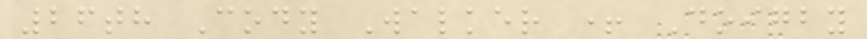26th Cody Walker + Doigby
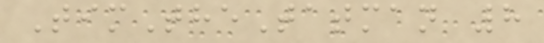TimTheTatman 8
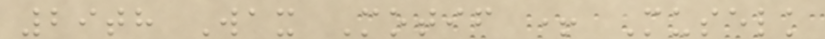29th Wax Motif + Muselk
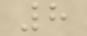8
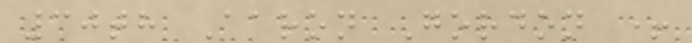30th Aaron Gordon +
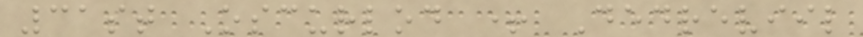31st Oscurlod + Dedreviil
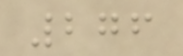276
